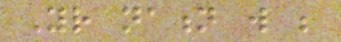Your nation will be
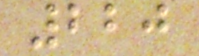220
